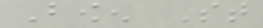Bowen St
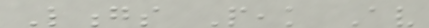Longs Peak Av
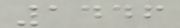1446
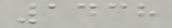1438
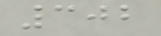302
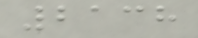2138
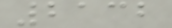2132
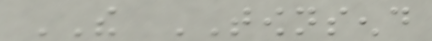THE TOWNSEND
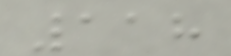118
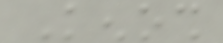Kenosh
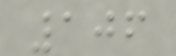106
